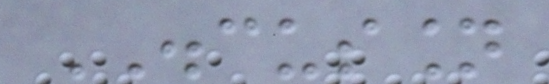DISCUSSION
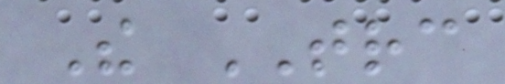The TRC
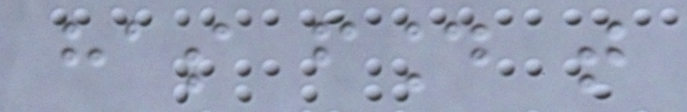has found that
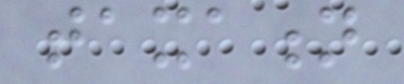taxation
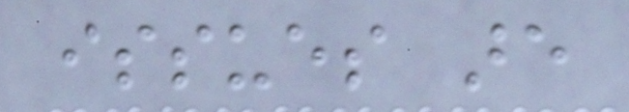issues are
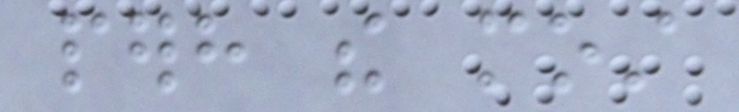perhaps the most
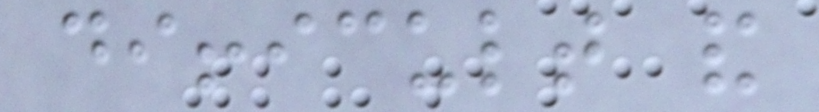difficult and
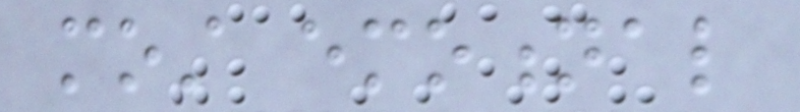most emotional
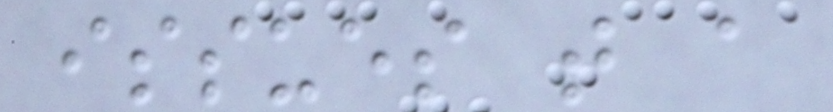issues that a
